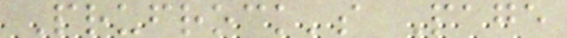Prufrock's Page
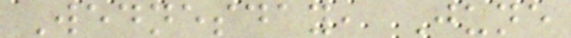Wednesday, June
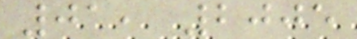01, 2005
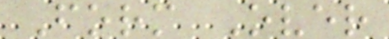Form Over
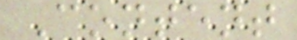Content
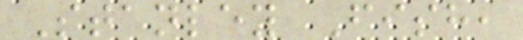Stanley Fish,
